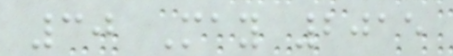30 May 2015
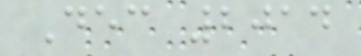Dec 2014
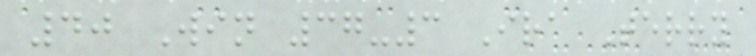40 Win 37-3 Ira Terry
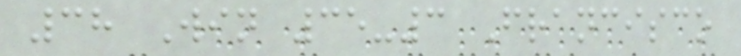38 Win 35-3 Francisco
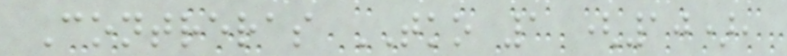Contreras TKO 1 (10),
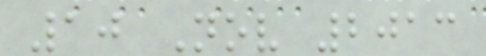10 Nov 2013
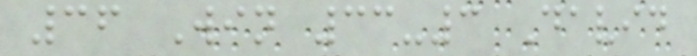36 Win 33-3 David
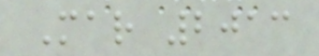Mar 2013
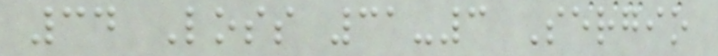34 Loss 31-3 Sergio
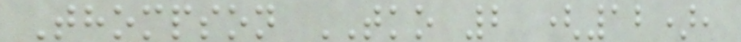Thompson TKO 2 (12),
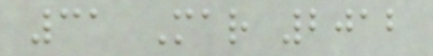31 Mar 2012
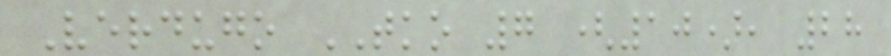Verdugo TKO 7 (10), 28
